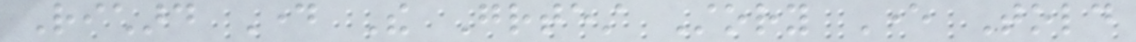Richard Day The Greatest Story Ever Told
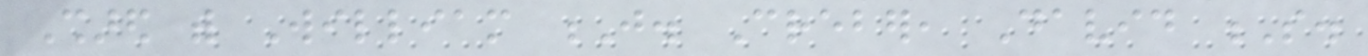Shared with William J. Creber, David S.
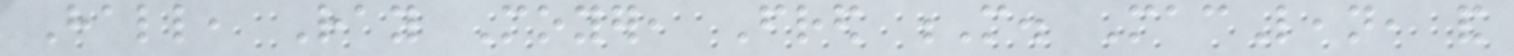Hall, Ray Moyer, Fred M. MacLean, and
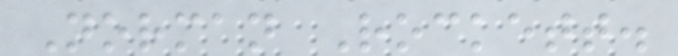Norman Rockett.
